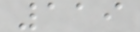119
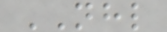NHL
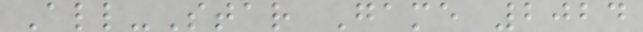All-Star Game 2024
